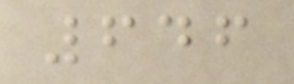646
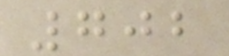702
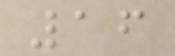16
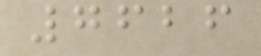7626
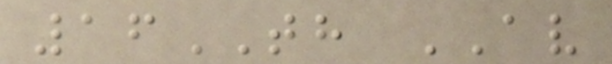16TH AV
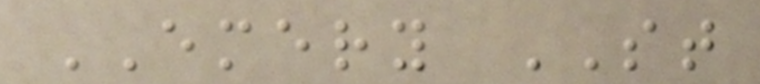EMERY ST
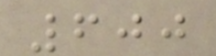600
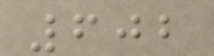602
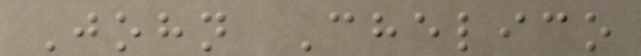John Chelico
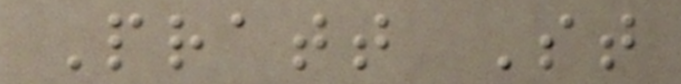Pratt St
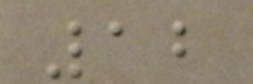12
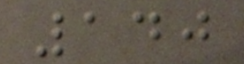140
